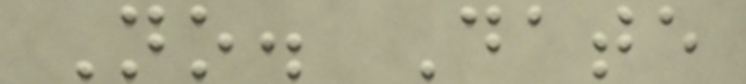No. Date
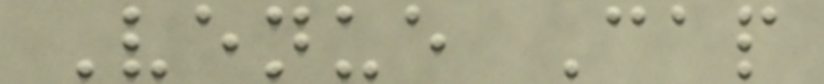Venue Cap
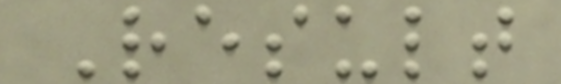Result
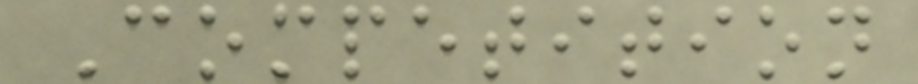Competition
